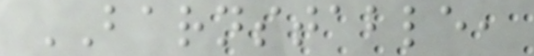BARNSTABLE,
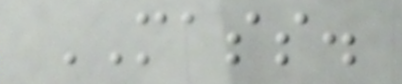MASS.
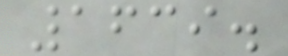1639.
